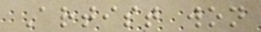Artist won
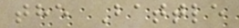the Battle
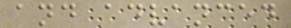and advanced
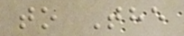to The
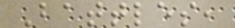Battles,
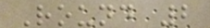Round 2
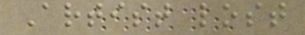Artist lost
